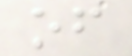of
